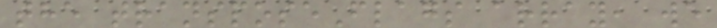the transposeFlags array, we
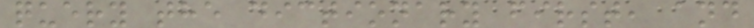query the dictionary first, and
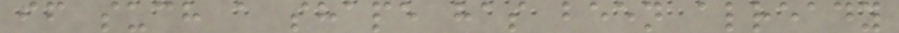if such a shape has been already
